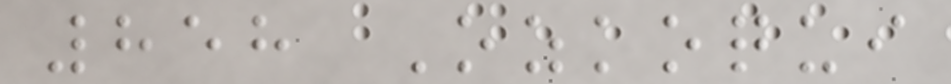858 Ozkoqui
